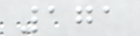171
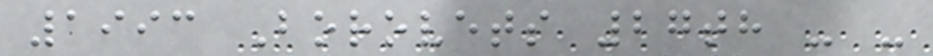1993 Borovets 27th - -
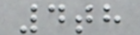4th
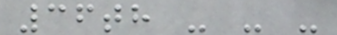36th - - -
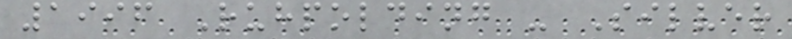1996 Ruhpolding - Silver
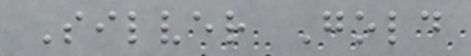Silver Gold
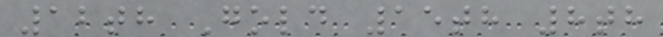12th Gold 15th 8th
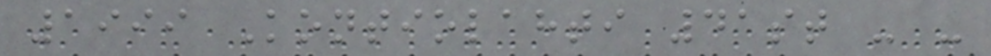1999 Kontiolahti 41st - -
